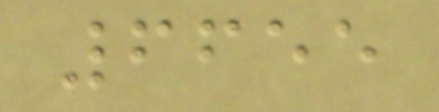6655
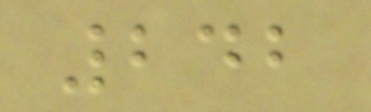242
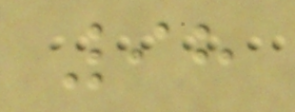98
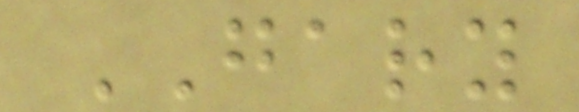GARY
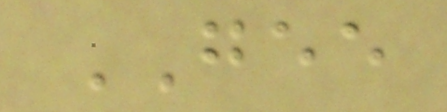GEE
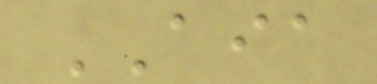AIA
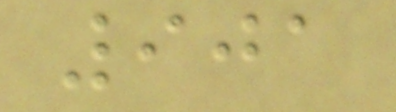901
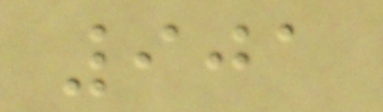901
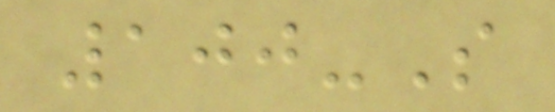100-S
